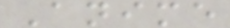Anime
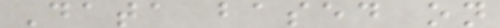Data based on
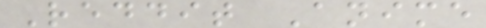Reddit Anime
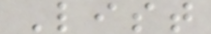List
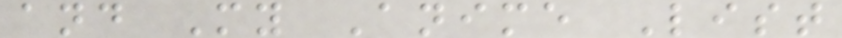and My Anime List
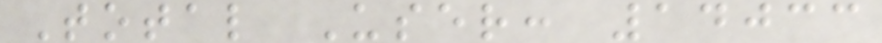Total User: 14033
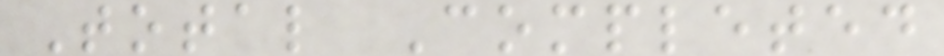Total Completed
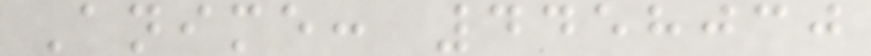Anime: 4458030
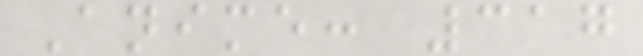Anime: 317
